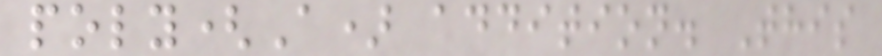poly(A) addition. This
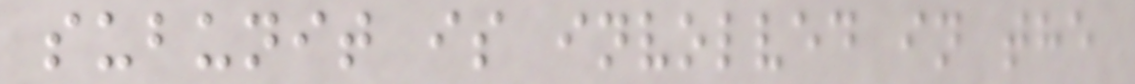subunit is involved in the
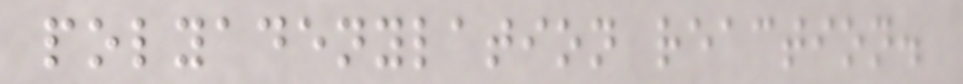polyadenylation reaction.
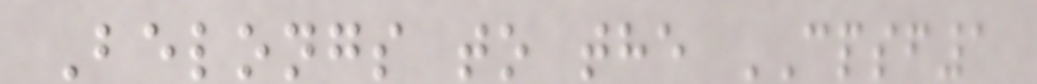Belongs to the CPSF1
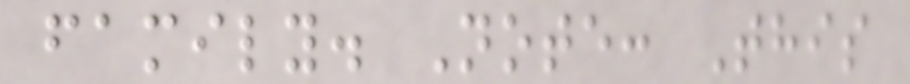family. Note: This
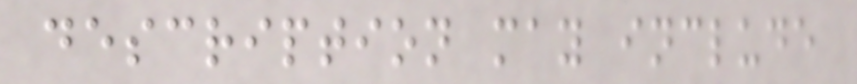description may include
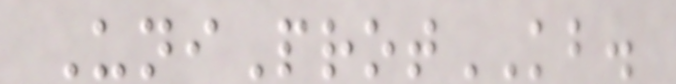UniProtKB.
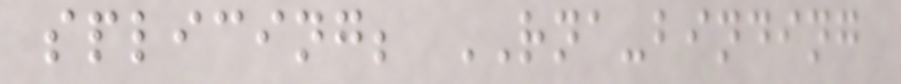splicing; RNA-binding
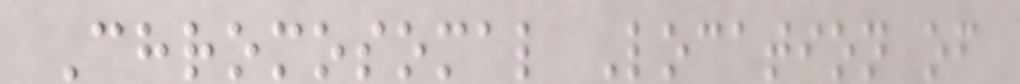Chromosomal Location of
